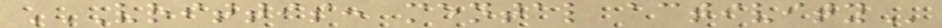VRITTIS: MENTAL ACTIVITY
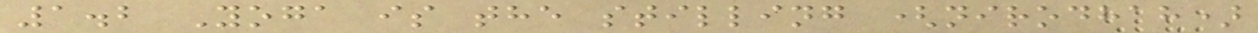1.2 Yoga is the stilling (nirodhah)
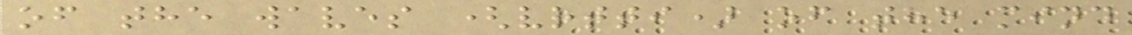of the waves (vrtti) of the mind
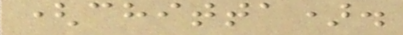(chitta).
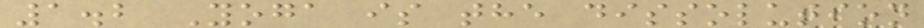1.2 Yoga is the dissolution
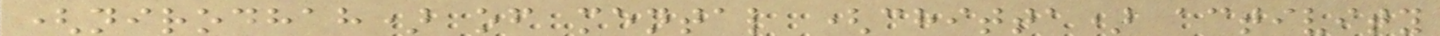(nirodhah) of mental (chitta) activity
